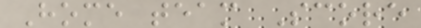Home team Score
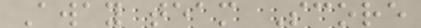Away team Score
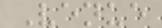Venue
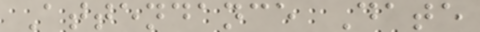Attendance Date
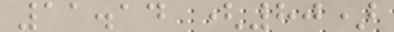11.14 (80)
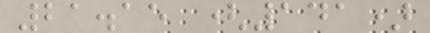21.15 (141)
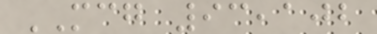MCG 93,102
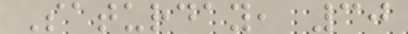Saturday, 30
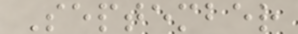September
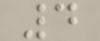4
